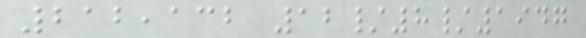212,132 12/8/1947
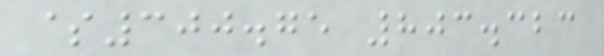$300.75 803.323
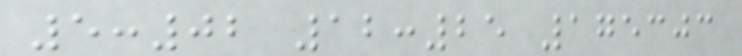5:02 12:25 175303
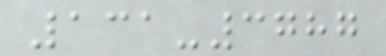131-3787
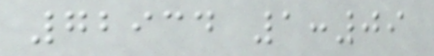72934 1:09
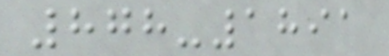878-1891
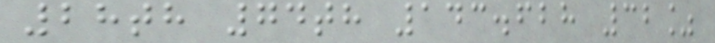28th 74th 143.628 32%
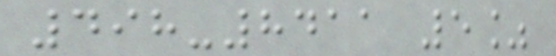498-8411 5%
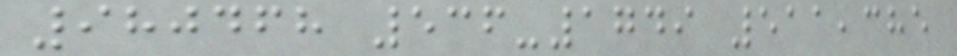980468 536-1749 511,385
